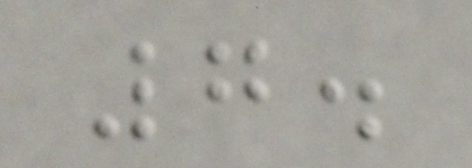7.
